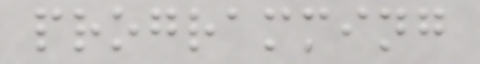programming
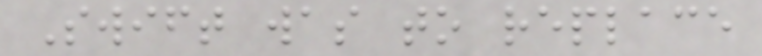Swift was to replace
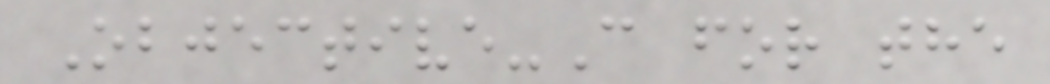Objective-C for the
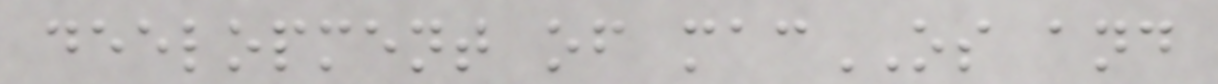deelopment of macOS and
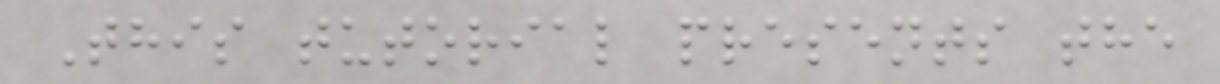This tutorial presents the
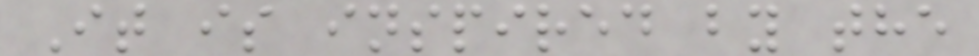It is inspired by the
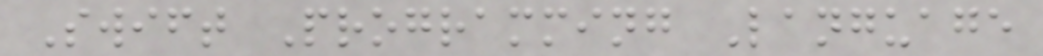Swift Programming Language
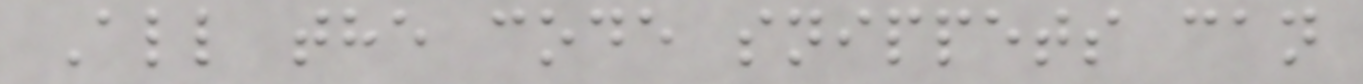All the code snippets can
